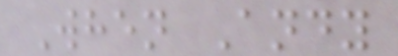When Andy
